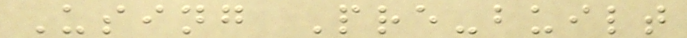Using Pre-built
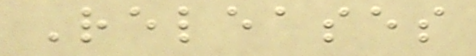Releases
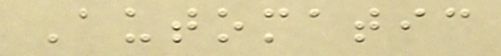Automatic
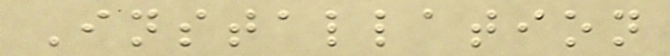Installation
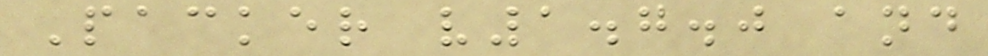Packer v1.7.0 and
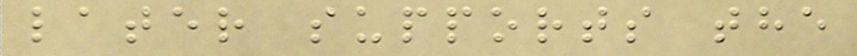later supports the
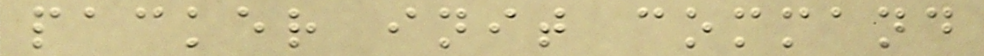packer init command
